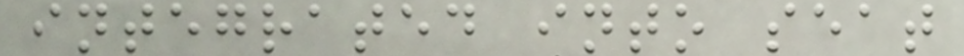integrated into seat
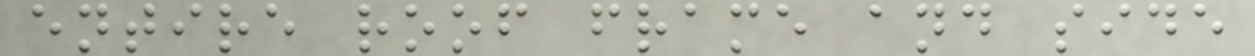entire roof frame and side
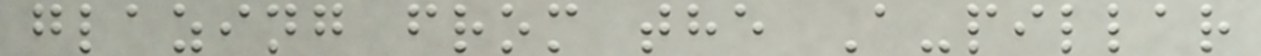glazing from the A-pillar
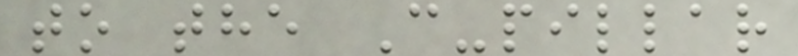to the C-pillar
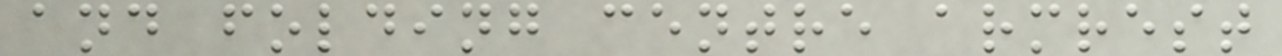and folding centre armrest
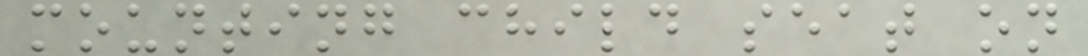mounting child seat on
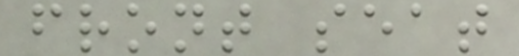front seat
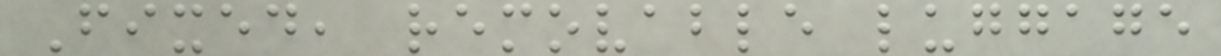Fixed, removable luggage
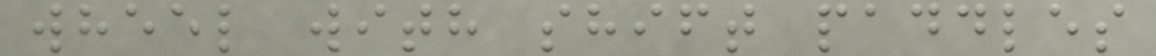wheel with shift paddles
